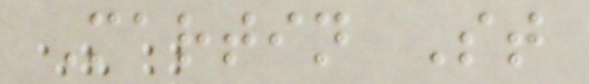Martin St
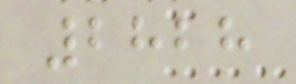2828
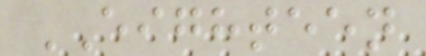EIGHTEEN
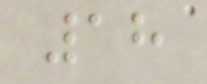18
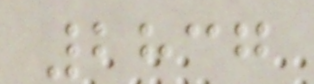2837
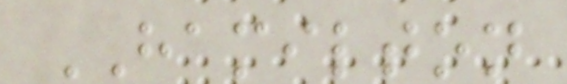HAMILTON
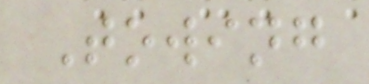Towing
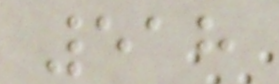518
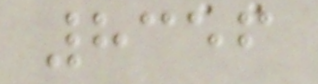8356
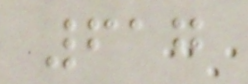617
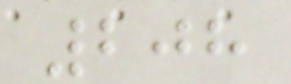208
